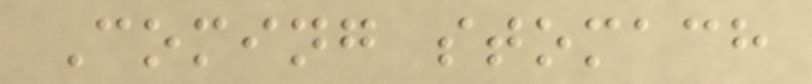Coming stomach
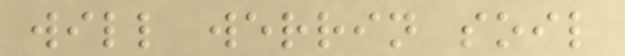will werrin soil
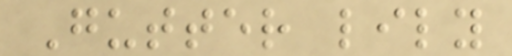Gutter lily
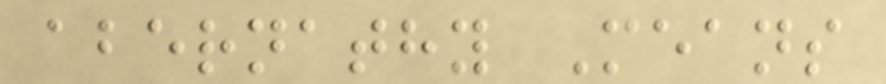abernathy Means
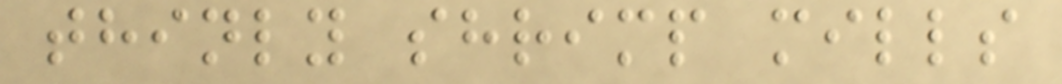thinly shrimp mills
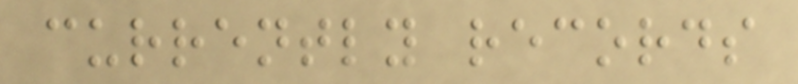currently records
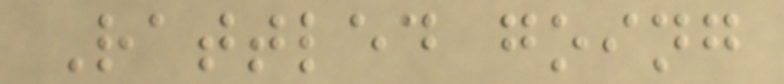Rattled going
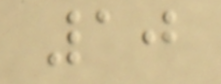10
